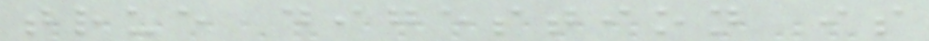true digestion is
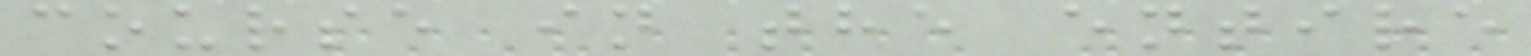course in the entire
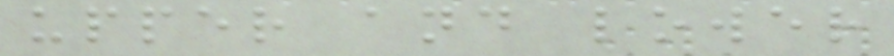upper and lower
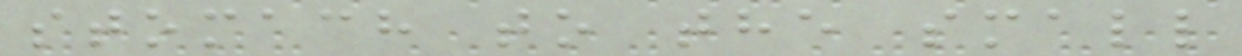stomach to the small
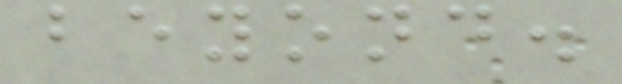beyond.
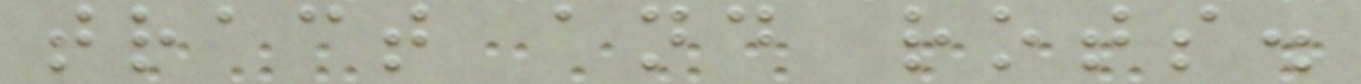tract and rots.
